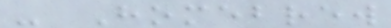- Homebrew
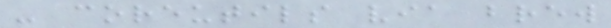- coreutils via brew
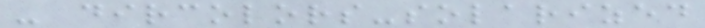- dircolors-solarized
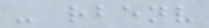- rbenv
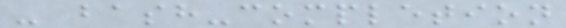- bash-completion
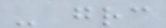- grc
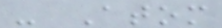- Atom
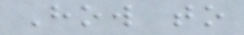How to
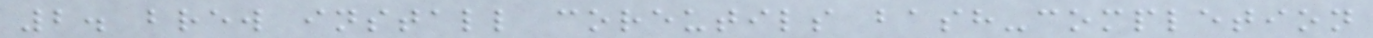2. brew install coreutils bash-completion
